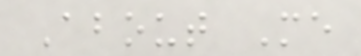About Me
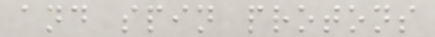and spin protons
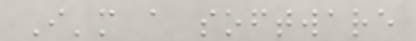I'm a software
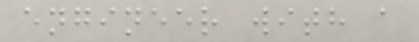engineer with a
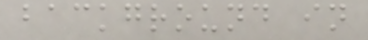background in
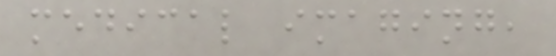medical imaging,
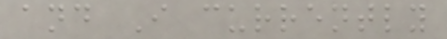and I currently
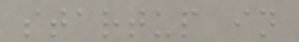startup in
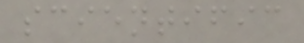scientific
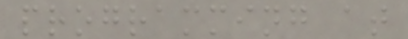programming at
